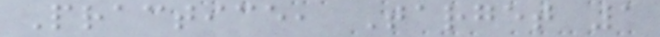Practice, Target 1
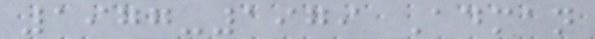1977-1979 Adman
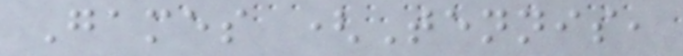Games (Tennis,
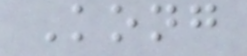Kong
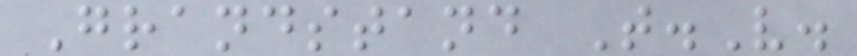Grandstand T.V.
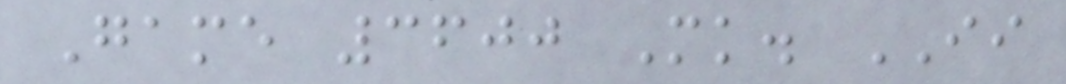Game 3600 Mk. II
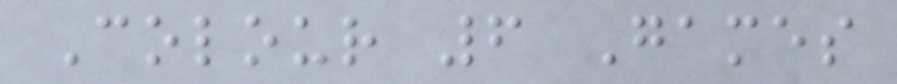Colour 6 Games
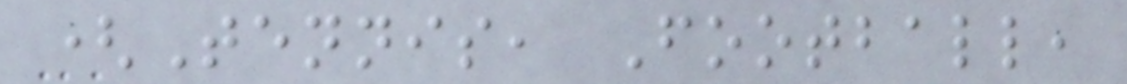(Tennis, Football,
